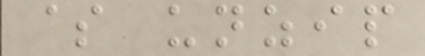$ unzip
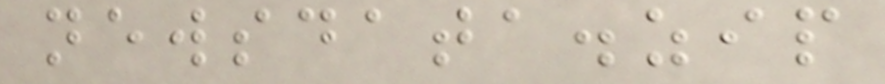newsdata.zip
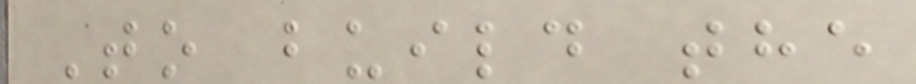To build the
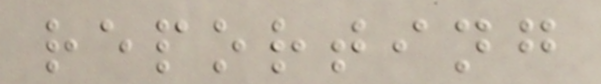reporting
